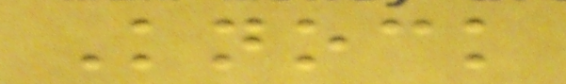Knock
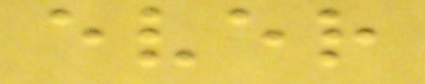ever
